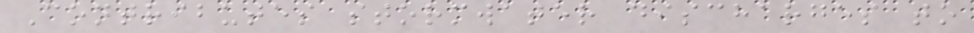Contributes stormwater discharges to
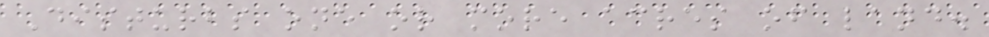Disturbs one or more acres of land.
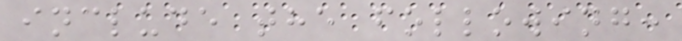include the following:
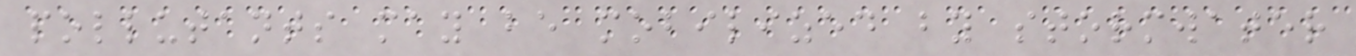pollutants may be mobilized by stormwater
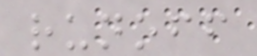runoff
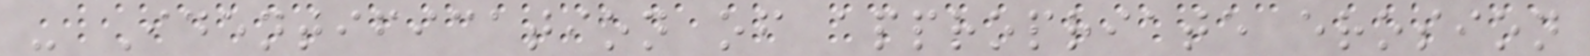- Identification of appropriate erosion
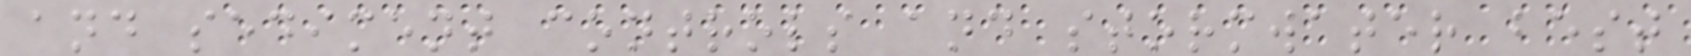and sediment controls and stormwater best
